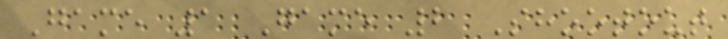Game 1 Game 2 Shootout
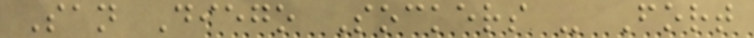San Diego Sockers - Fort
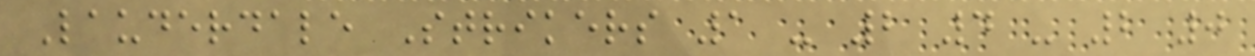Lauderdale Strikers 1 - 2 4 - 2 0
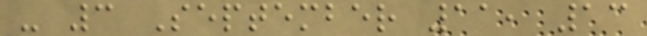- 3 September 11, 13
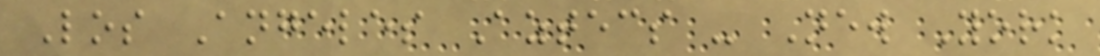Los Angeles Aztecs - New York
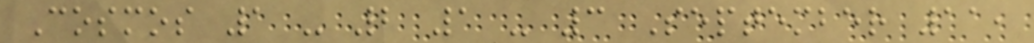Cosmos 1 - 2 1 - 3 September 11,
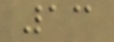13
